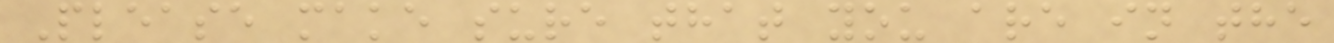Please make sure that you are in the
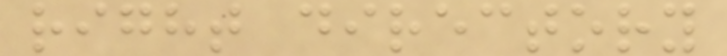right directory
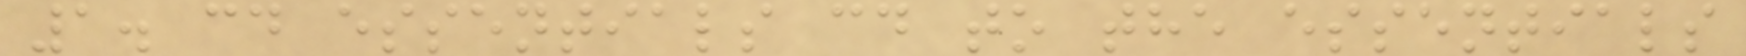1. cd essentials cd to the essentials
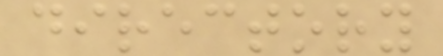directory
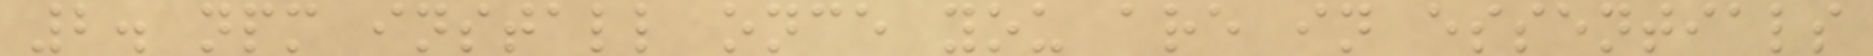2. npm install once you are in essentials
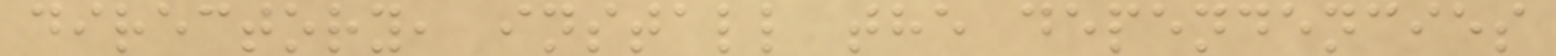directory, install the dependencies
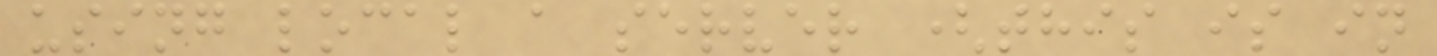using local a server (this is in
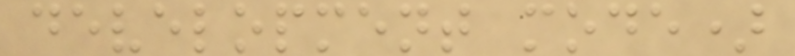development mode)
